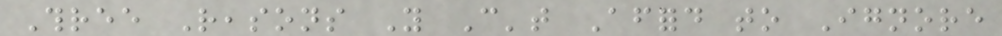Three Reasons You Can't Afford to Ignore
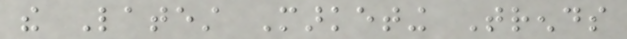the Latest Marketing Trends
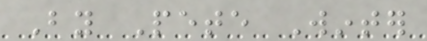By Pete Winter
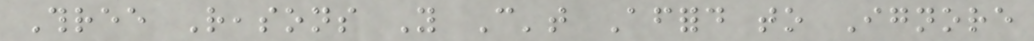Three Reasons You Can't Afford to Ignore
